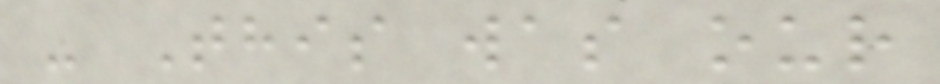- This was our
